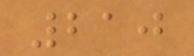210
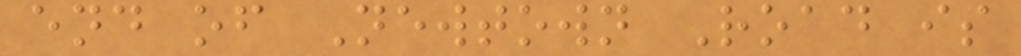end of Newtown Road is
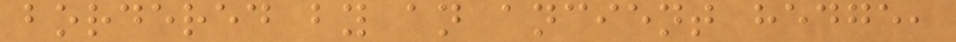bordered by an ancient hedge,
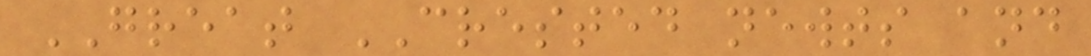GREAT CRESTED newts and
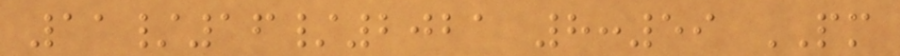11/16/2021 8:59 PM
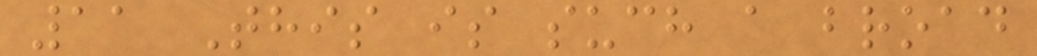11 This is such a broad
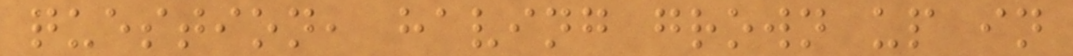question, having grown up in
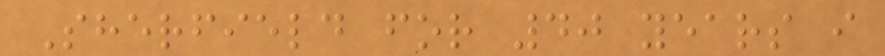Sherfield for 40 years i
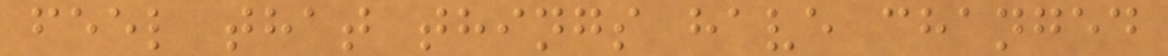feel that things have changed
